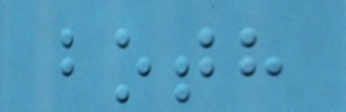both
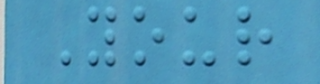Your
